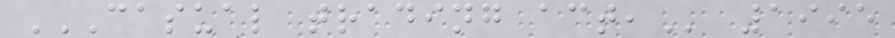CASUAL TRADING ACT, 1995
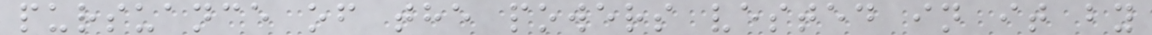pursuance of the powers vested in it by
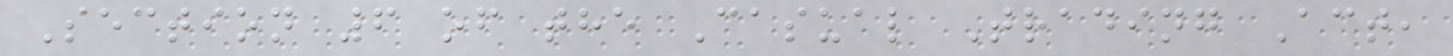Section 6 of the Casual Trading Act,
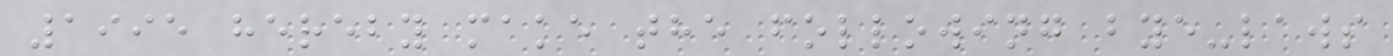1995 hereby make the following bye-laws
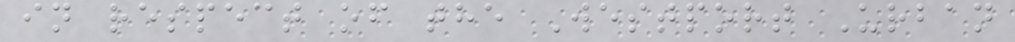in respect of the Westport Urban
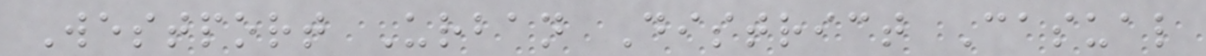Westport Urban District Casual
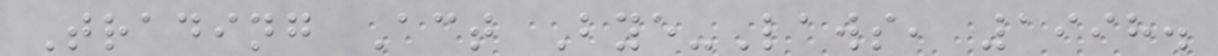Trading Act Bye-Laws, 1998.
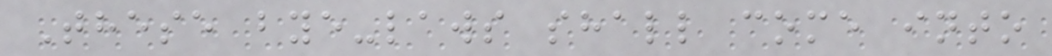These bye-laws shall come into
